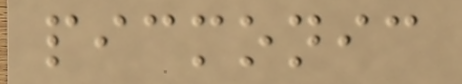picmonic
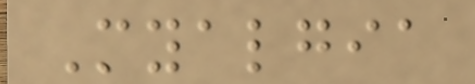Myalgia
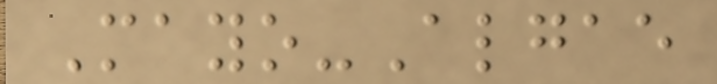Mayo-Algae
